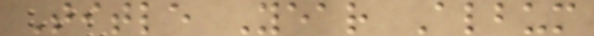Title Year Album
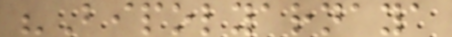"Bipolyarnaya
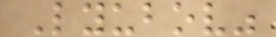Lyubov"
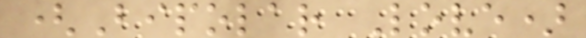(Bipolar Love)
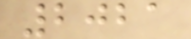2021
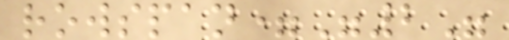rowspan="2"
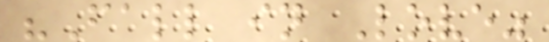"Fall in Love"
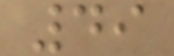49
